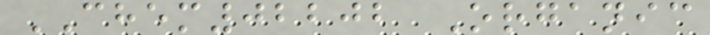CHEM02202 Organic
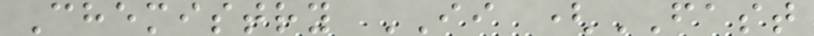Chemistry II (FAST
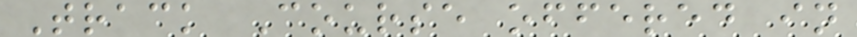Track Course offered in
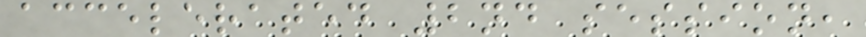accelerated 2nd session,
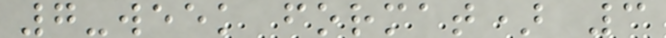7-week format) 3
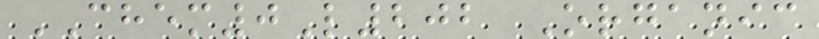CHEM0L202 Organic
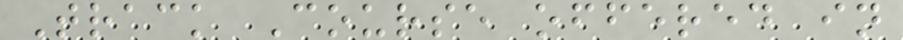Track Course offered in
